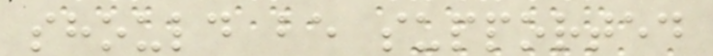should be supported
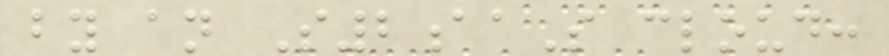by an S2aaS cloud:
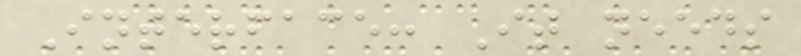Interface: It needs
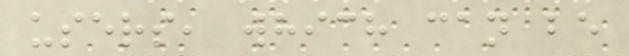users, which can be
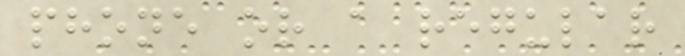phone or a regular
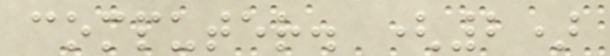computer. (2)
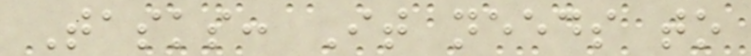Tasks: It needs to
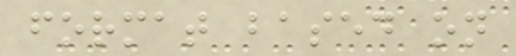format based on
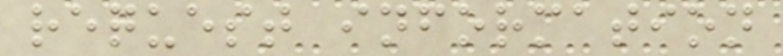request information
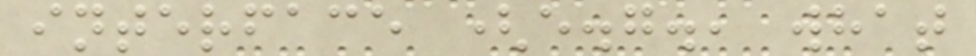interface (e.g., what
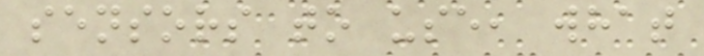sensors to use, what
